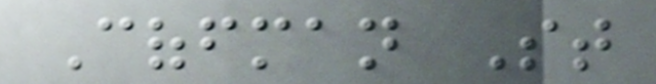Coffman St
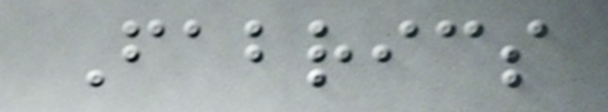Fabrics
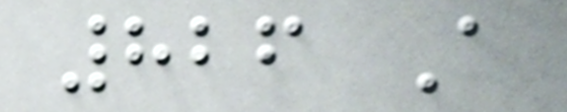826 A
